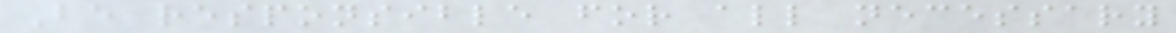Be responsible for all necessary
